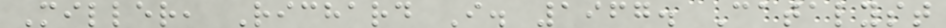Miller, Richard I. 1967. Catalyst
